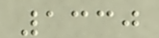1330
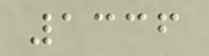1336
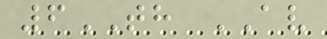6TH AV
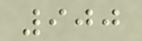900
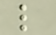l
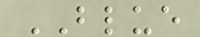BLUE
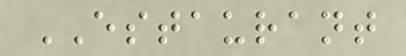ESTAURANT
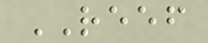REEF
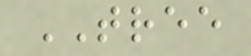TREE
